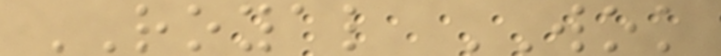ROYAL WOK
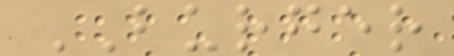BURGER
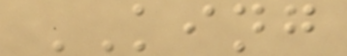KING
